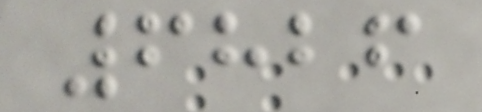6826
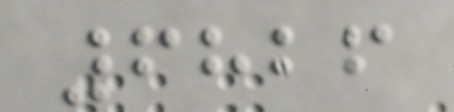6826
